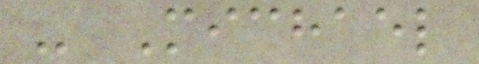- Michael
